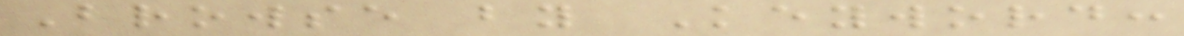Browse by Keyword:
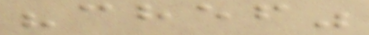"chef"
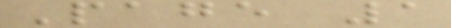Page 1
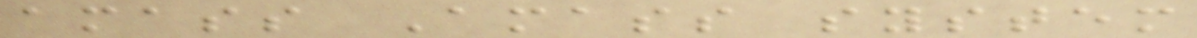amass Amass system
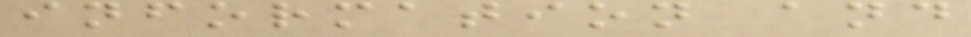information and
